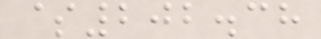$202.38
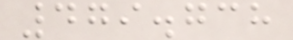479.738
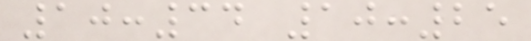10:34 10:25
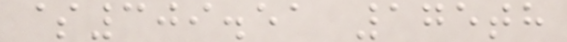$309.51 175th
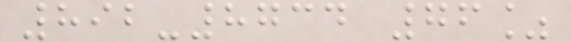892-8734 76%
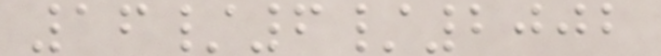16/6/2002
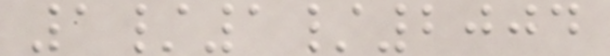1/1/2004
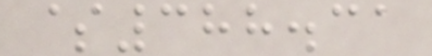$388.31
